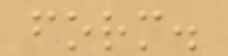form.
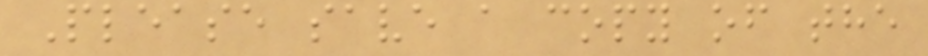Please save a copy of the
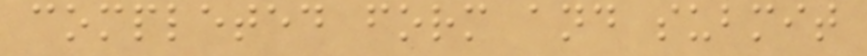completed form and submit
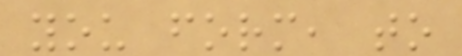you form, to
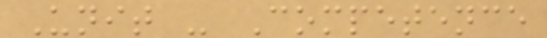Unit - Competence
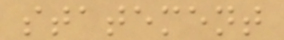statement
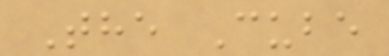The Cube
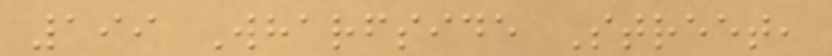199 Wharfside Street,
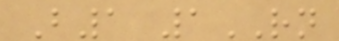B1 1RN
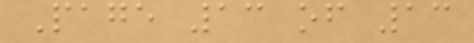Page 13 of 13
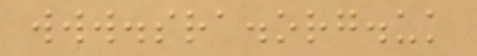www.sra.org.uk
